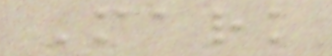Mark
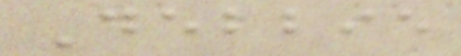Debbie
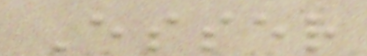Esser
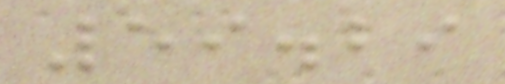59.29
